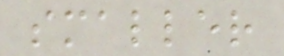smaller
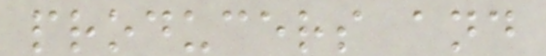producers and
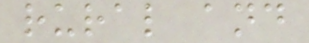rural and
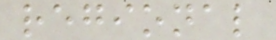regional
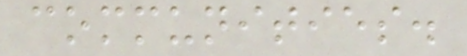communities.
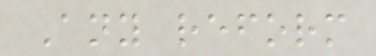Any reform
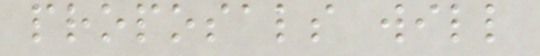proposals will
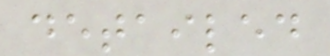detailed
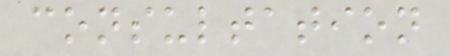consultation
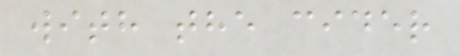with the cider
